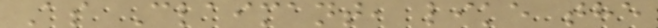As Claimant, like the
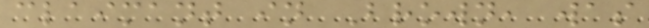claimant in Brown, was
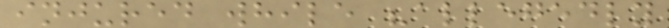injured while "allegedly
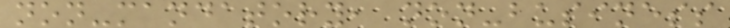non-mandatory, non-business
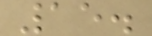15.
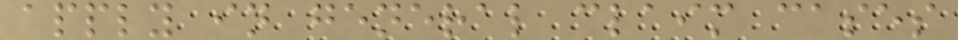apply in general claim cases
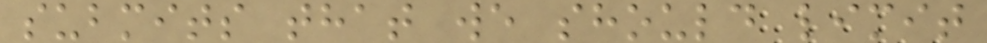submits that we should limit
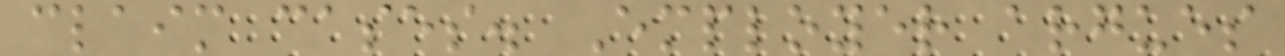claim cases. Employer argues
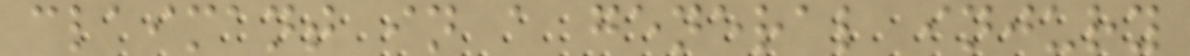claimant in a general injury
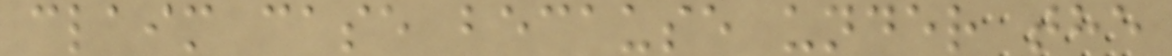claim case because under the
